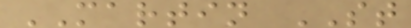MARTIN ST
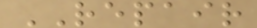REPAIR
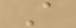A
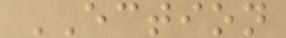ECTION
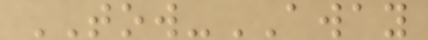TOW-AWAY
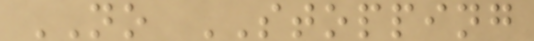NO STOPPING
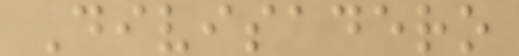Divisadero
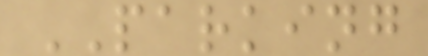PARKING
